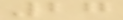27
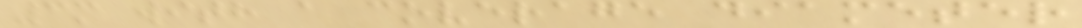3m with a coverage diameter
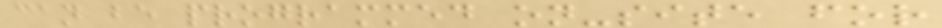can be programmed on-site for
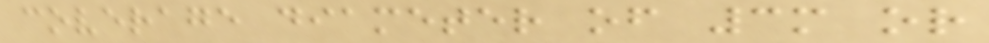coverage diameter of 3m or
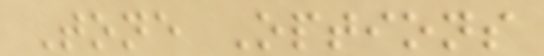Tone Options
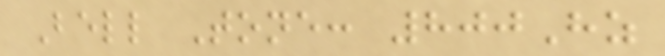Bell Tone: 800Hz
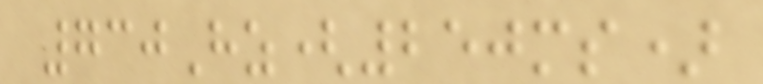730Hz(250ms)
